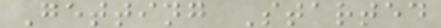Getting Started
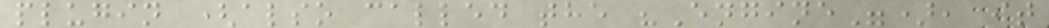plugin (also called the "Engine"), it
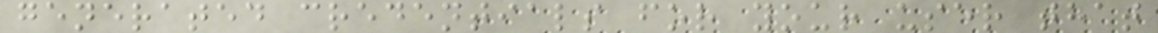generated credentials for your user that
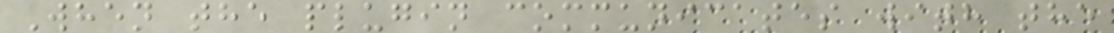When the plugin communicates with the
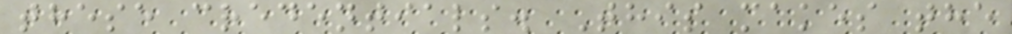these credentials. This makes the
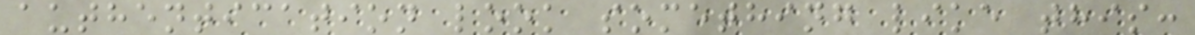authentication look something like this:
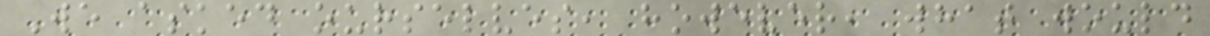We asked ourselves, however, what would
